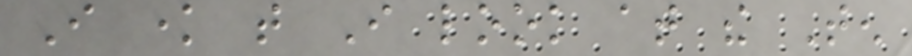I know that I look at the Ten
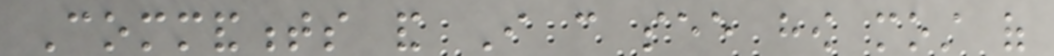Commandments and I can see how most of
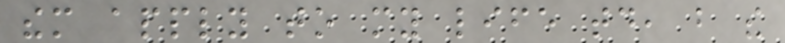them apply to my life today, but the
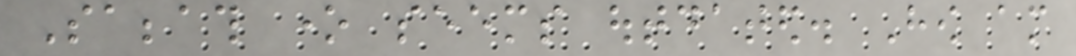Sabbath one seems outdated. How am
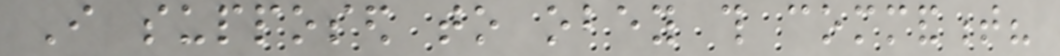I supposed to obey this commandment?
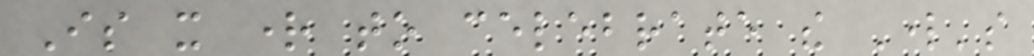Is it right to celebrate the Lord's
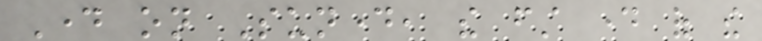Day on Sunday, the first day of the
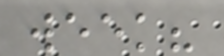week?
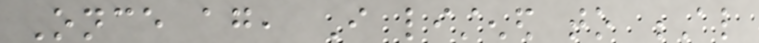Once again, I listened to Al
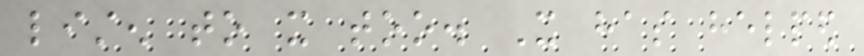listen to it too. It has helped
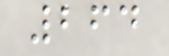264
